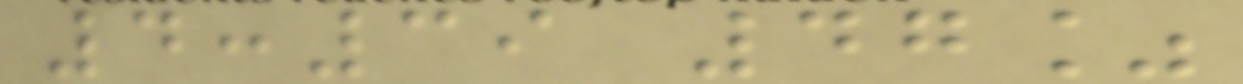4:39 47%
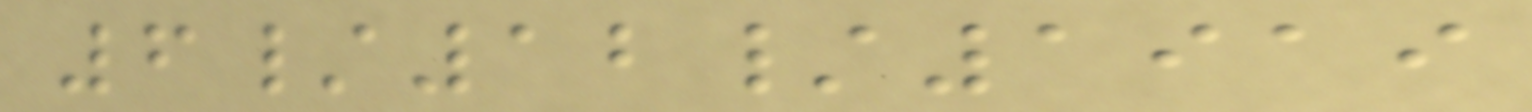6/12/1919
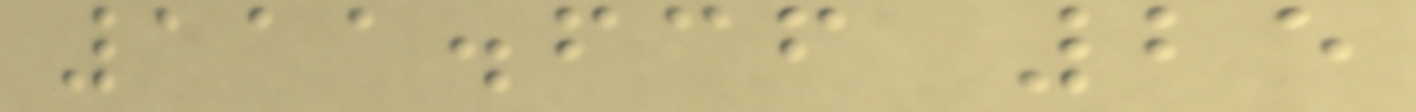111.636 25
